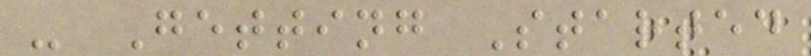- Getting Started
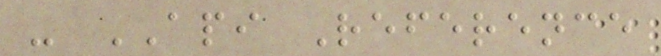- API Reference
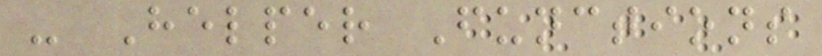- Helper Functions
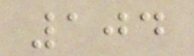104
